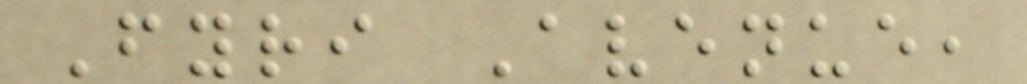Fyri Avenue,
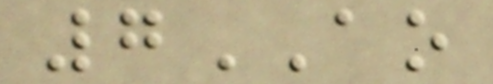7AO
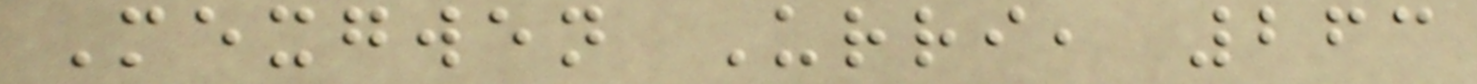Mexgwen Urri, 263
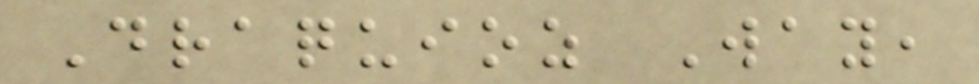Draquioz Way,
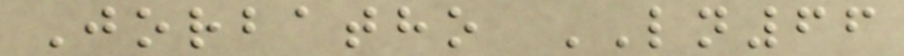Jorbatho LN66
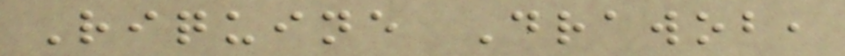Riquine Drawob,
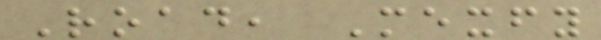Road, Mexfy
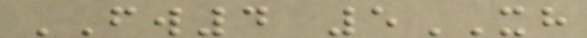FW4 5XH
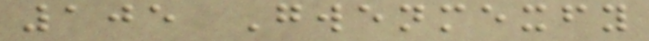105 Gwenmexfy
